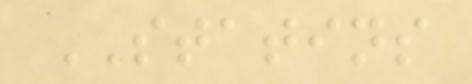STATINS
